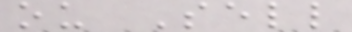ou Sell
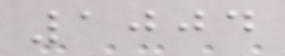1004
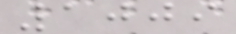1009
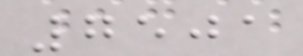7501
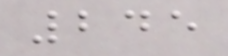245
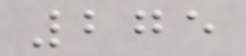275
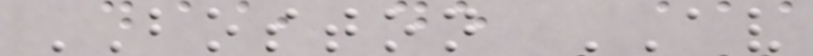BOSTON AV
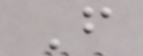F
